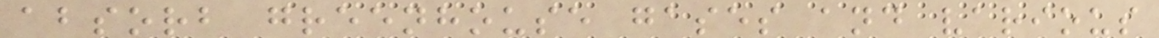absorb greenhouse gases and various
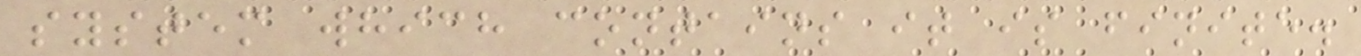system which contains it is finite.
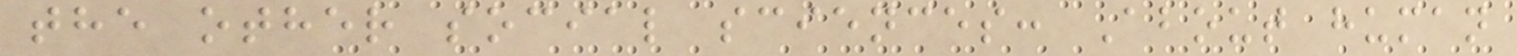the other social sciences: About human
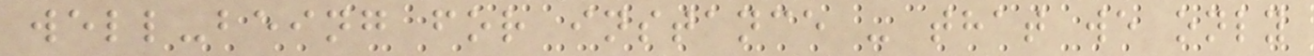well-being for instance - that we only
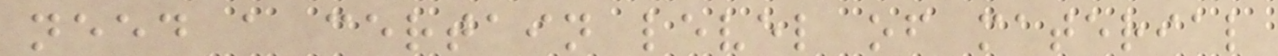need a certain level of material
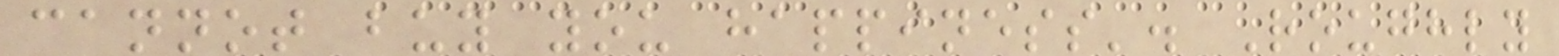cannot buy you happiness'. Roughly
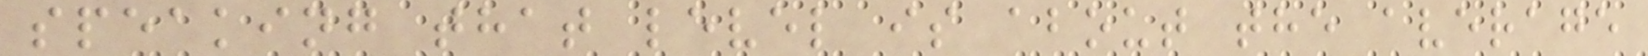speaking that level is about the average
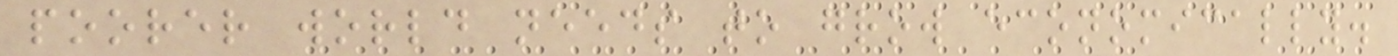poorer world needs to grow economically.
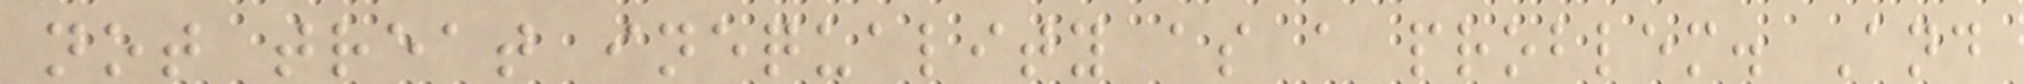not treat inequality as a problem. And
